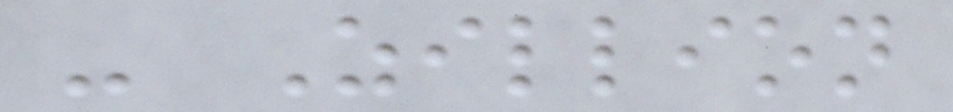- Zillion
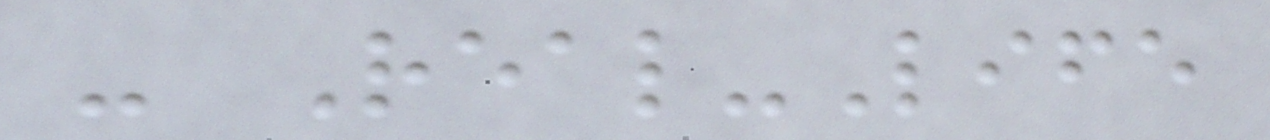- Real-Life
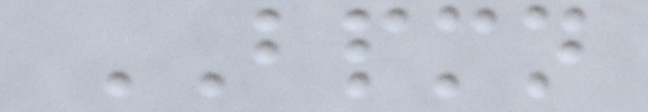BPMN
